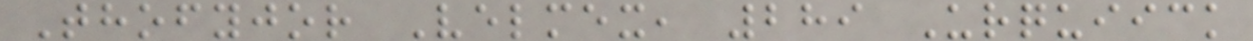Thofyjor Velmex, 289 Urquiick
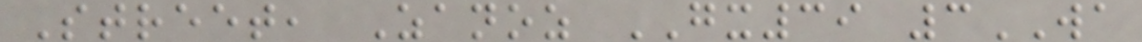Street, Zanoz GX39 3WA
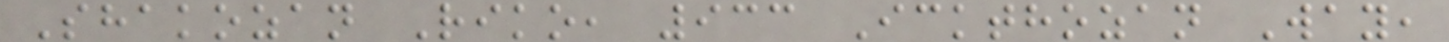Shakozan Riko, 933 Ickthozan Way,
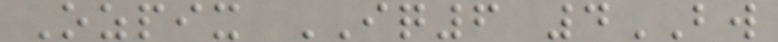Ozpix IQ6 4BW
